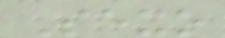Sexo
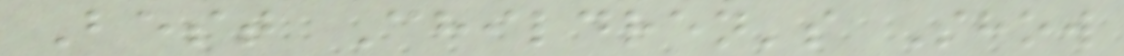Best Children's Show
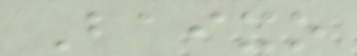Baixo
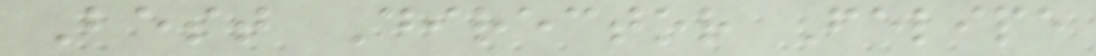Best Director Felipe
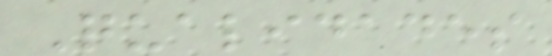Qualidades
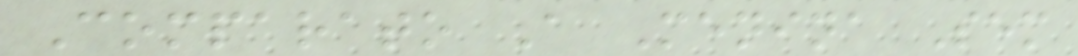Comparato A Menina Sem
